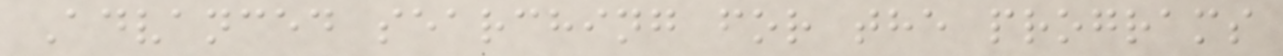Advanced searching for the programs
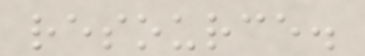resource.
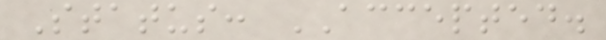Status: ACCEPTED.
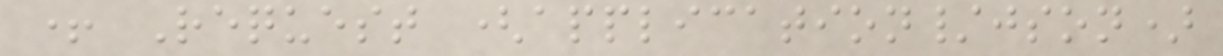+ Request (application/json)
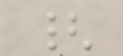{
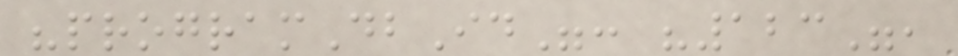"programDbId": "123",
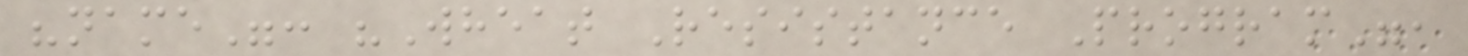"name": "Wheat Resistance Program",
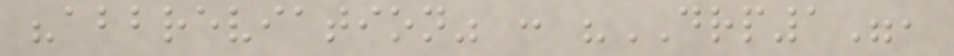"abbreviation" : "DRP1",
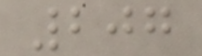207
